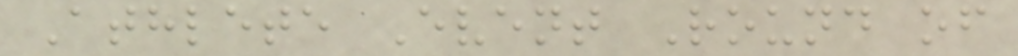Athlete Event Round of
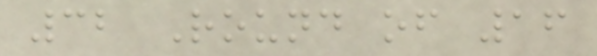32 Round of 16
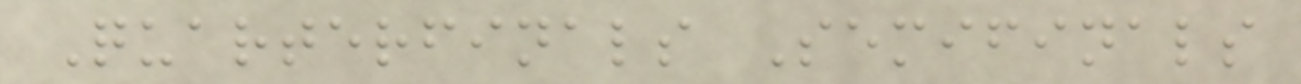Quarterfinals Semifinals
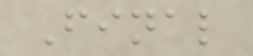Final
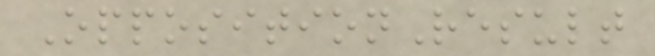OppositionResult
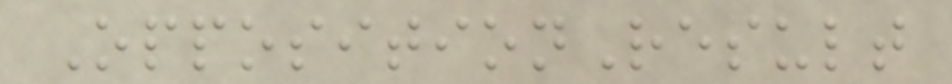OppositionResult
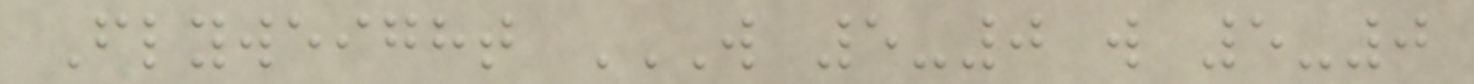Flyweight W 5-0 W 5-0
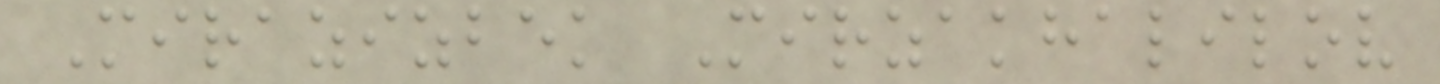Mirazizbek Mirzakhalilov
